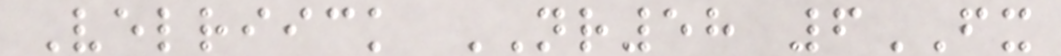Velriick NR58 6FX
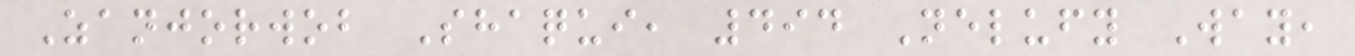Zanjorwob Shaqui, 494 Nelufy Way,
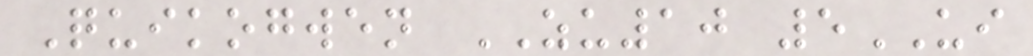Quikogwen ZU10 5UI
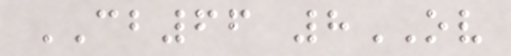CB66 8OV
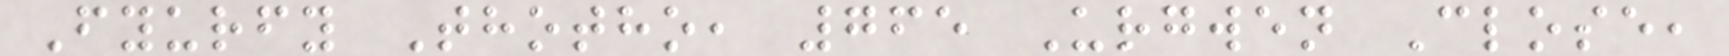Fyurfy Thotho, 765 Urgwen Close,
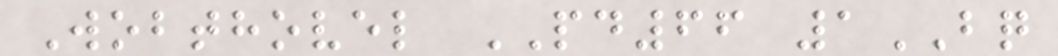Wobthovel PD66 1BQ
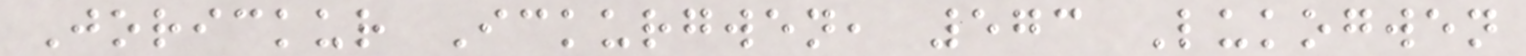Jorickur Ickurgwen, 573 Lukogwen
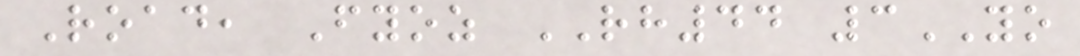Road, Fyoz RH44 3YO
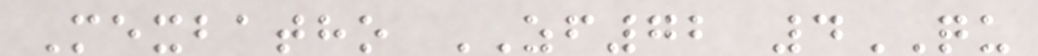Mexbatho ZF72 4QU
